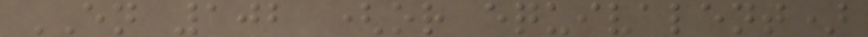EN 102 (or equivalent)
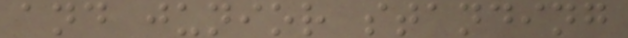and junior standing
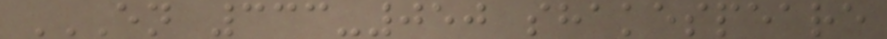EN 333-050 SHAKESPEARE
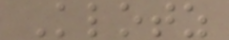Klotz
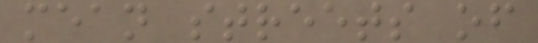mean streets of
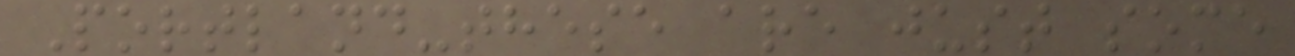Portland-these are just some
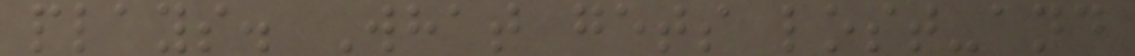plays. What gets lost-and
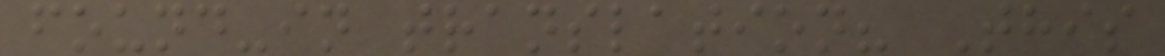found-in translation? This
